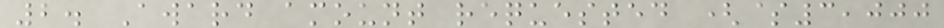2. Award amount requested ($3,000
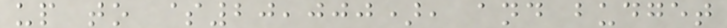up to $20,000), and budget
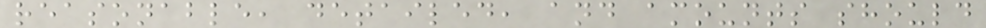reasonable, detailed, and amounts should
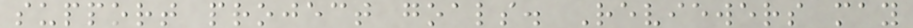support project goals. Reviewers may
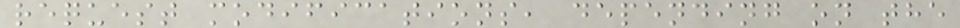request modifications, depending on the
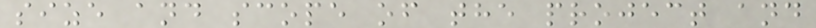size and scope of the project and
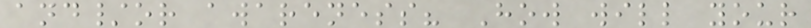and/or awareness? How will your
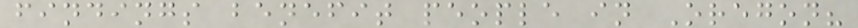findings benefit people in Oregon?
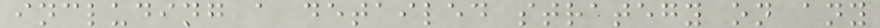including a detailed strategy on any
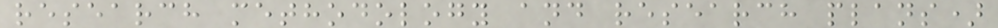research methodology and research plans)
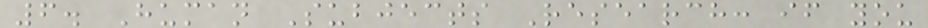6. Human Subjects Research: if you
